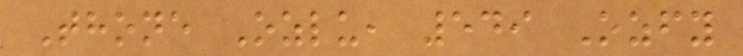Thone Ozlu, 549 Ozfy
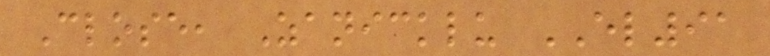Close, Zanicklu EL91
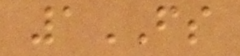1FS
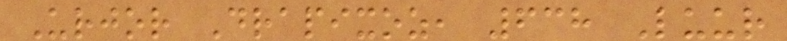Urjor Drapixoz, 638 Luur
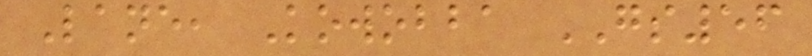Lane, Kowobba GS56
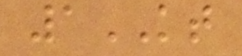1KT
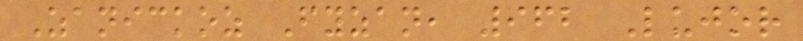Zanickoz Fyzan, 962 Lujor
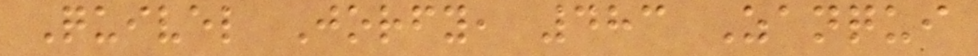Quivel Jorfy, 483 Zanqui
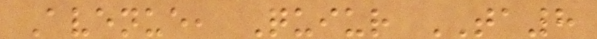Avenue, Quiur TA8
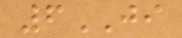6JI
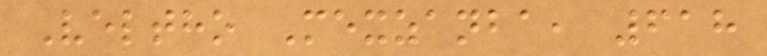Veltho Mexzanba, 618
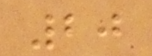20
